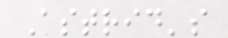Astrid's
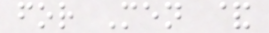for Men &
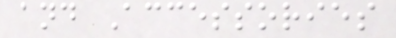and Accessories
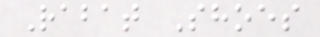Rabat Shoes
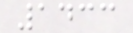1433
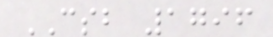CSB 1796
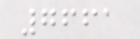7661
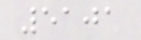5101
